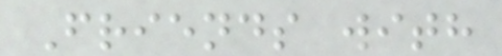Friends with
